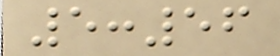5:56
